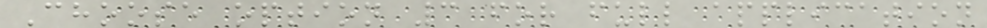Choose option 3 for full application
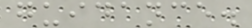guidance.
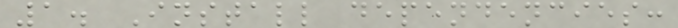1. Install dependencies:
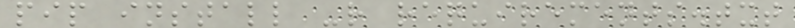pip install -r requirements.txt
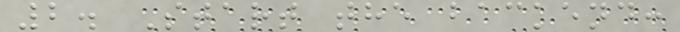2. Start the backend:
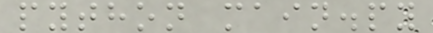python main.py
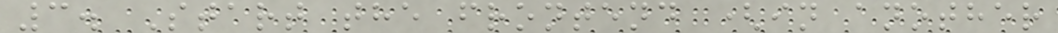3. Start the frontend (in another
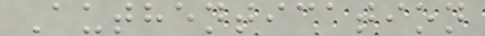Authentication
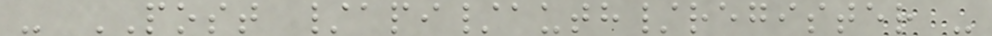- POST /api/auth/register -
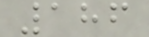186
